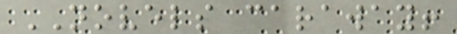NOVELS caraway!
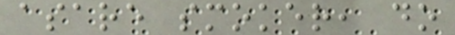asare smoker, do
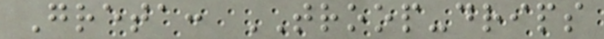Greta: TROOP-drips
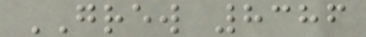GREW 8386
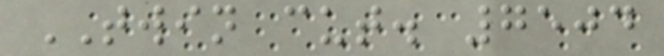TWIN cut. 7504
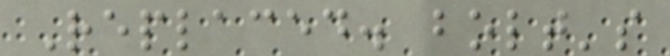Replaced. bolt's
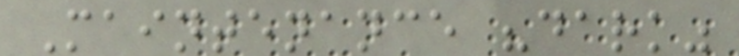Maintenance "dark"
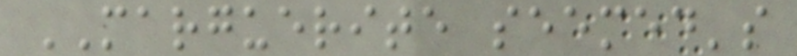MARGUERITE seemed's
